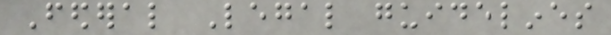Federal Legal guidelines
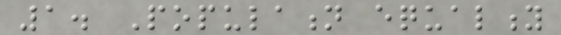1. Population equality
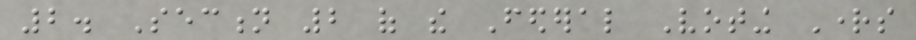2. Section 2 of the Federal Voting Rights
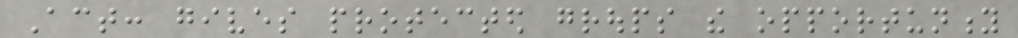Act: gives protected groups the opportunity
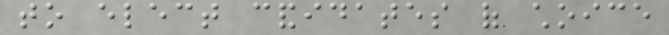to elect candidates of choice
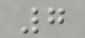7
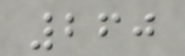260
